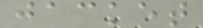jacket
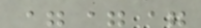===
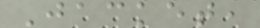Jacket,
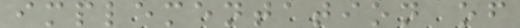implementation of
